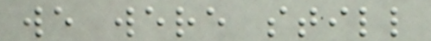we were still
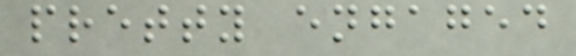pretty engaged
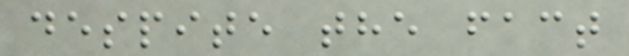despite the fact
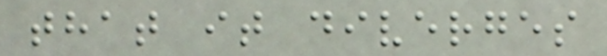that it diverges
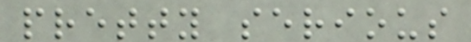pretty serious
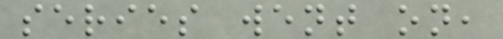series went on,
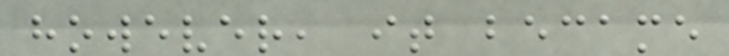however, it became
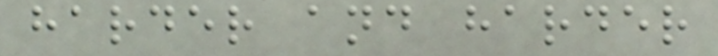harder and harder
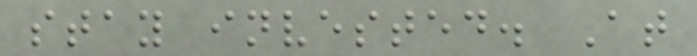stay invested. At
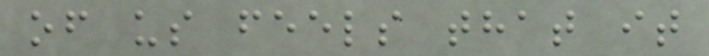of us feels that it
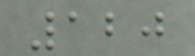120
